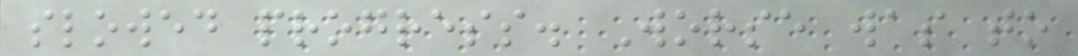slowed progress. Worse was to
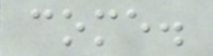come.
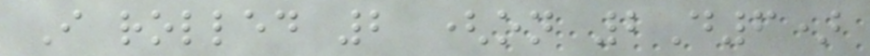I rolled 2 (on 2D6)
